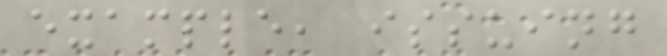example, issuing
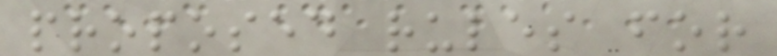proposed rules for
